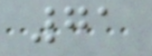71
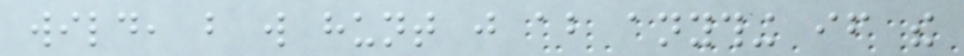wild, but will hunt just about anything if the
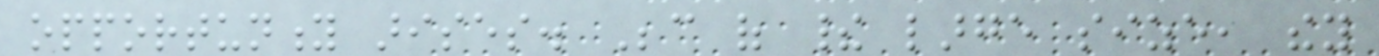opportunity arises. Because of their large size, they
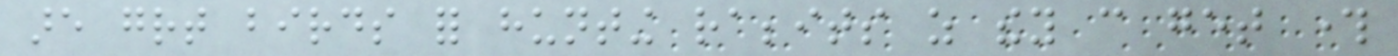are great birds for hunting rabbits as they can get through
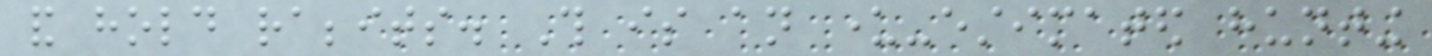and hold rabbits. This is an under-estimated hunting
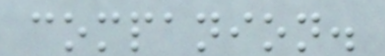companion.
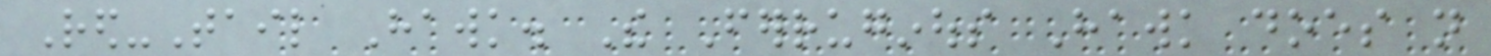Red-Tail Hawk. The Ferruginous Hawk does not
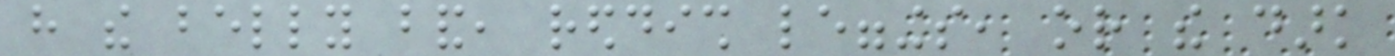have the belly band, reddish leggings, or the dark
